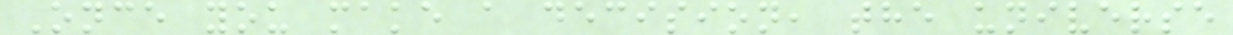Once you make a decision, the universe
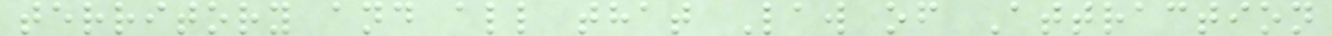territory and all that Law of Attraction
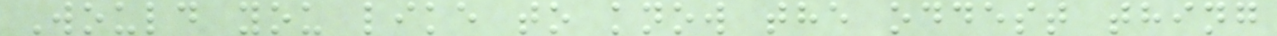Would you like to know the oddest thing
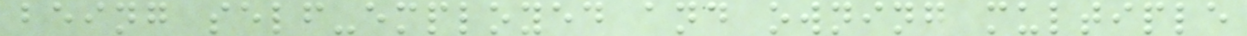being self-employed and owning multiple
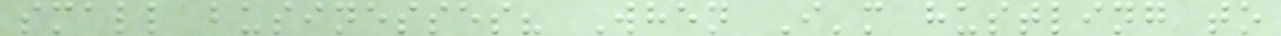small businesses? When I'm hustling to
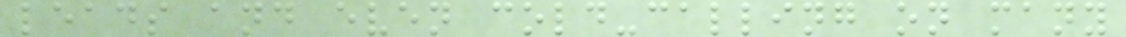leads and even cold-calling on many
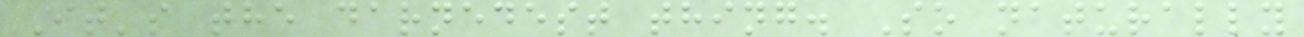It's the darnedest thing. So naturally
